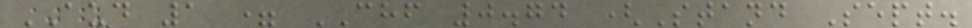AUD 1 = CHF 0.74 (Stand Sept.
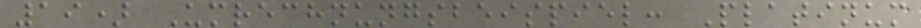19) Umrechnungsbeispiel: Platinum
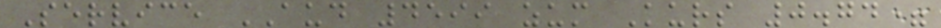Service AUD 4599 zum Kurs 0.74=
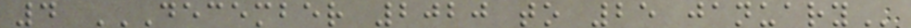4 DECEMBER 2020 TO 25 JANUARY
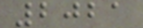2021
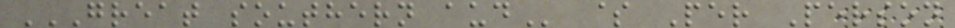GREAT SOUTHERN AUD $ Per Person
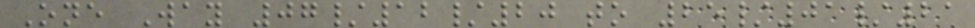One Way 07/12/20 to 25/01/21
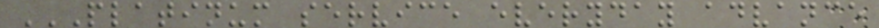PLATINUM SERVICE EVERYDAY ADVANCE
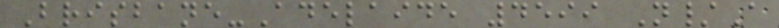Brisbane-Adelaide 4599 N/A
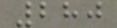280
